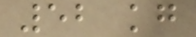52 kg
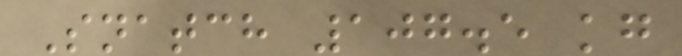Snatch 107.5 kg
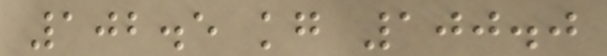102.5 kg 100.0
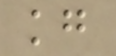kg
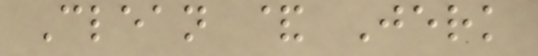Clean & Jerk
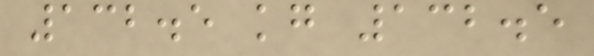132.5 kg 132.5
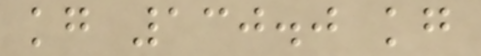kg 130.0 kg
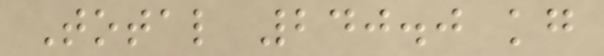Total 240.0 kg
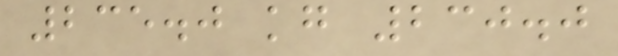235.0 kg 230.0
